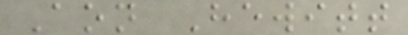Aon Hewitt
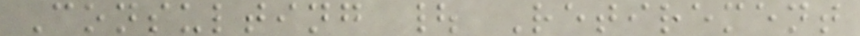Consulting | Retirement
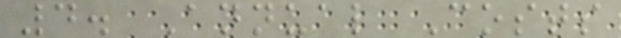4. Annual Costs
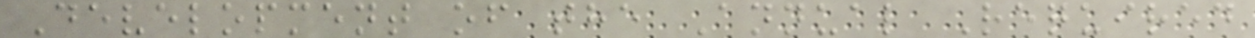Development of the Annual Required
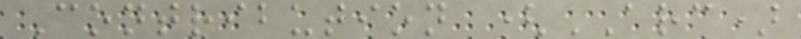Contribution (ARC)
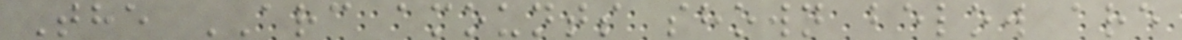The ARC amounts shown below are
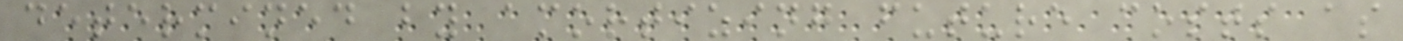determined by amortizing future costs as
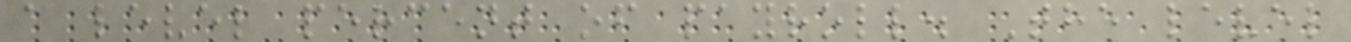a level percent of payroll. The level
